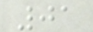01
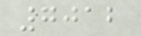7012
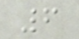6
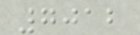7012
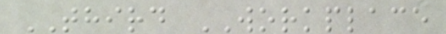THIRD WORKPLACE
